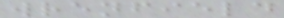wrenfield
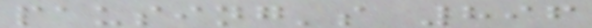pausing's 896
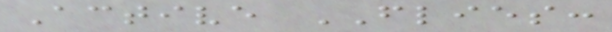Active FLIES:
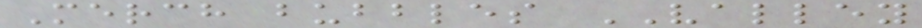Merch bubbles VALLEY
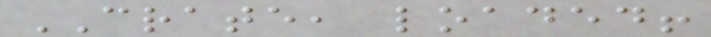CRATE, loaded!
